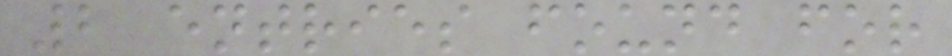2 entries found for
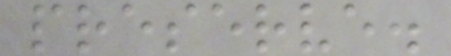preserve.
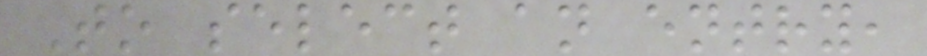To select an entry,
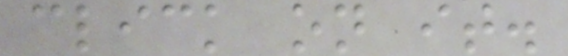click on it.
